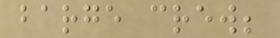barge crew;
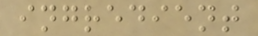ingredient
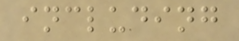including
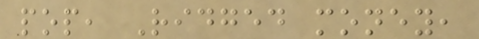pop, Ridged money,
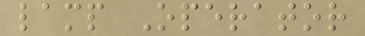lamp Operator
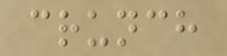crunch
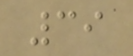39
